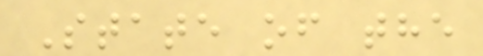State of the
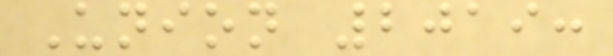Union 2019:
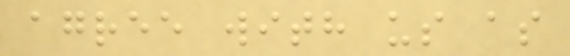agree with us as
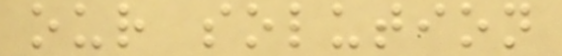our solution
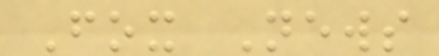Fox News
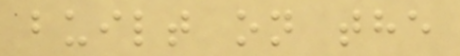built on the
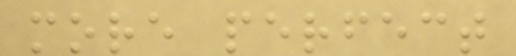more perfect
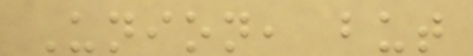Union, but
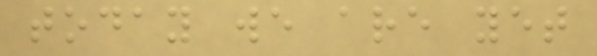today we are yet
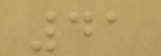41
